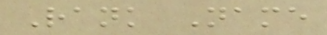Rank Name
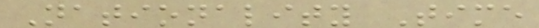Nationality Time
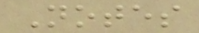Notes
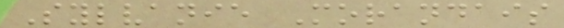Sylvanie Morandais
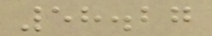58.27
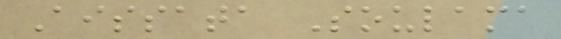Aissata Soulama
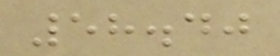58.40
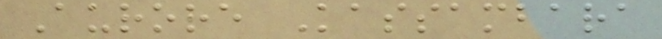Aurore Kassambara
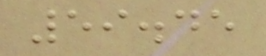59.45
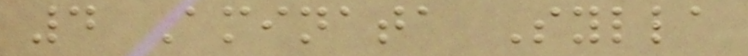4 Aminata Sylla
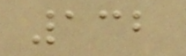132
